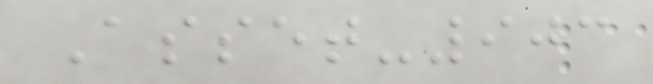Asset-903
